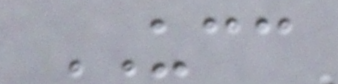UCC
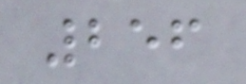256
